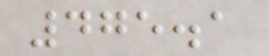475.1
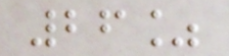26%
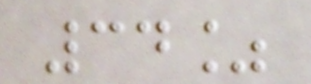34%
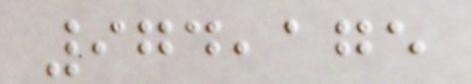974,175
